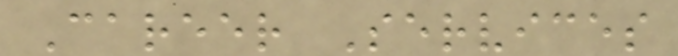Career Services
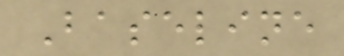Baseline
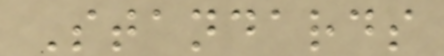Standards
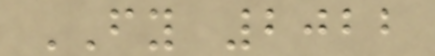FY 2022
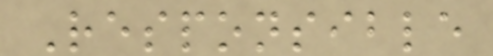Responsible
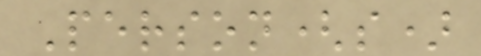Person(s)
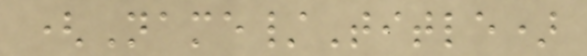(Name/Title)
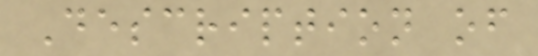Description of
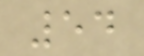54
